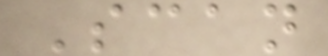Scan
